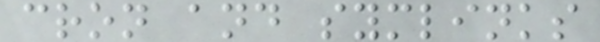cron and symlinks
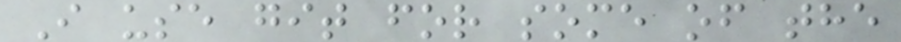I use git for some of the
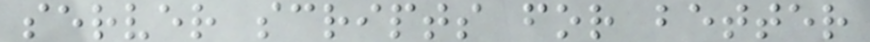server scripts for better
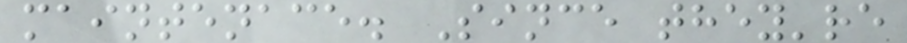maintenace. Since they're
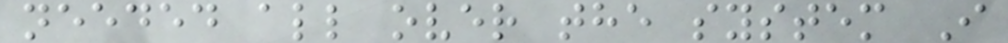needed all over the system I
